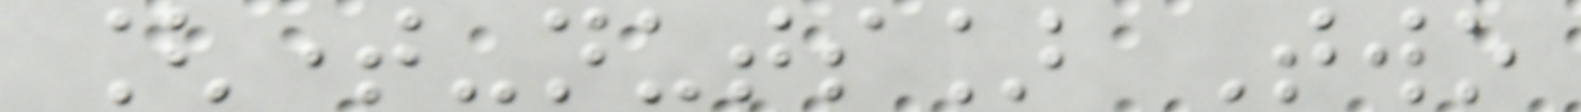[time-nuts] Two
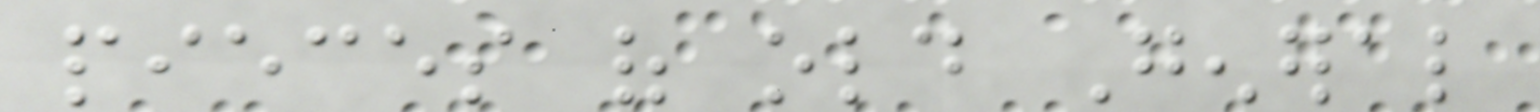pieces of old General
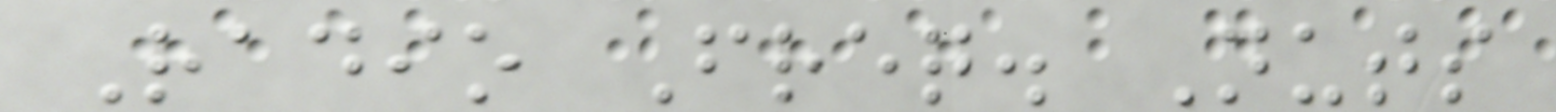Radio Freq. Nuts
